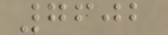7602
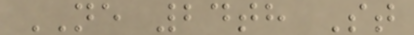NE 24th St
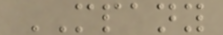MPANY
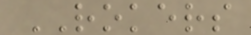ROKERS
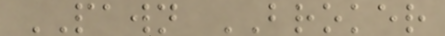PAWN BROKER
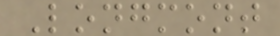Longmont
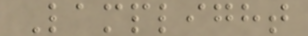Lamplight
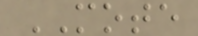MOTE
